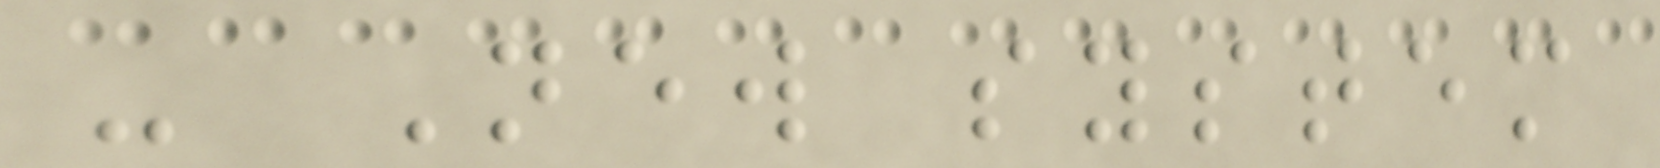- New system
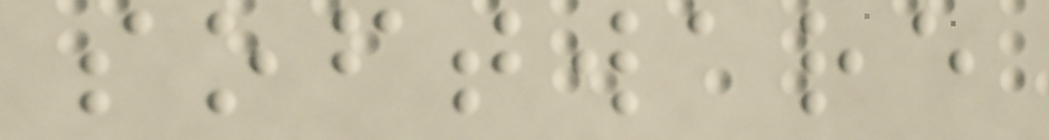software
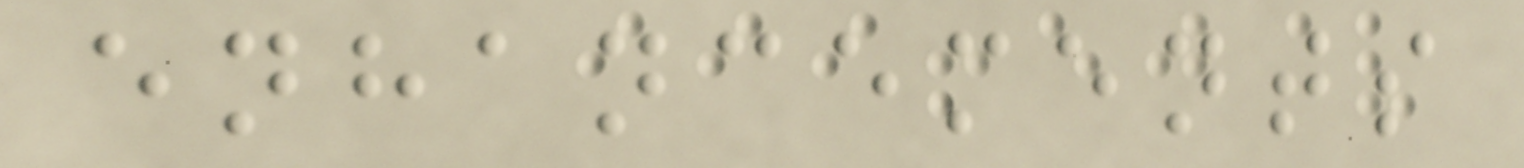enhancements
